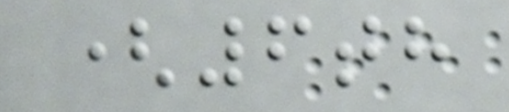(6th
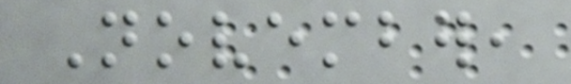November,
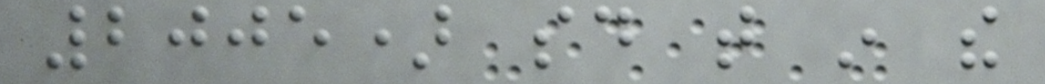2005) said that in the
